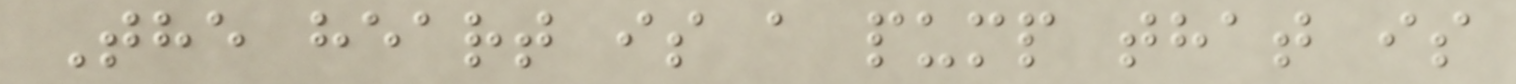The heart is a pump that is
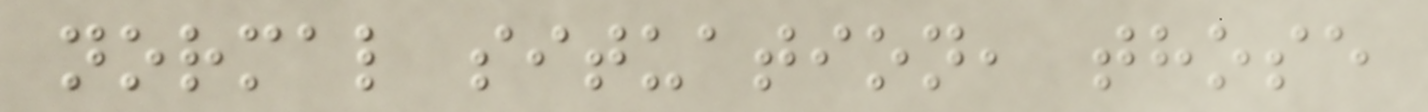normal situation, those
